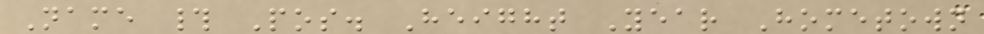Name # Pos. Height Year Hometown
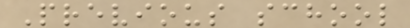Previous school
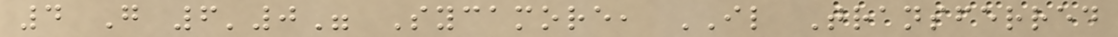4 G 6'0" Sycamore, IL Transferred
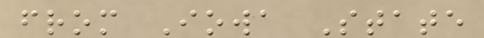from Iowa State
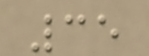35
